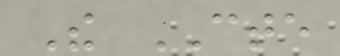The CTE
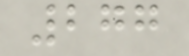277
